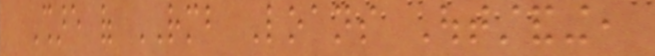Share of RMB Loans Outstanding,
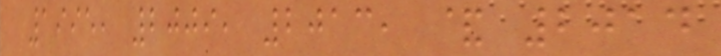1995, 2009, 2013, & 2014
